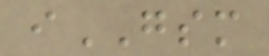iGSM
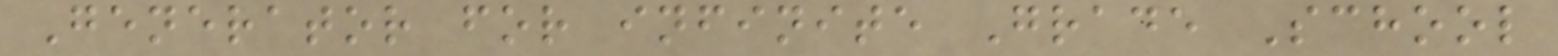Generator for infinite Grade School
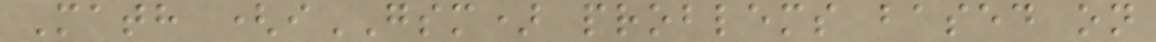Math (iGSM) problems based on
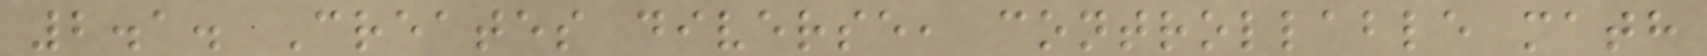2.1. Creates diverse, controllable math
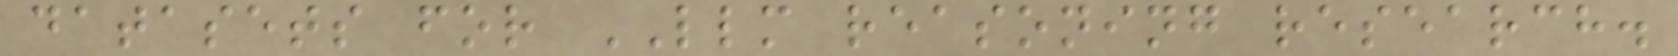datasets for LLM reasoning research.
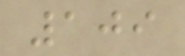109
